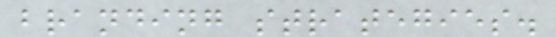branding strategies.
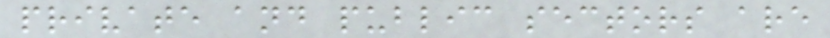private and public sectors are
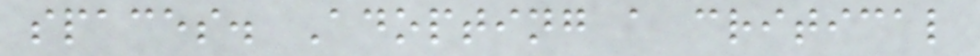spaces. Adopting a critical
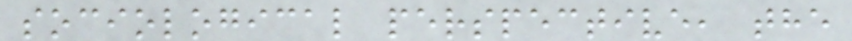sociological perspective, the
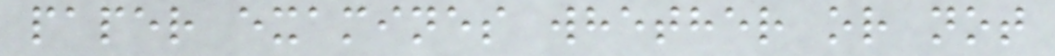paper examines whether or not
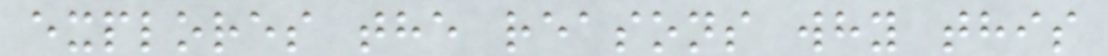explores the reasons why this
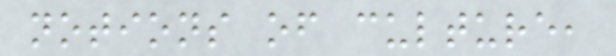notions of culture,
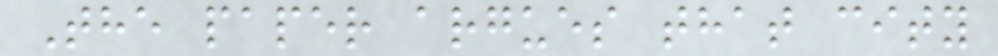The paper argues that city
